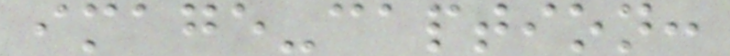image-caption:
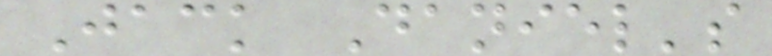Jack Daniel's
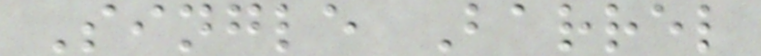Single Barrel
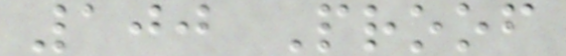100 Proof
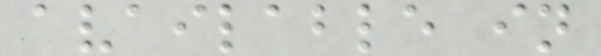available in
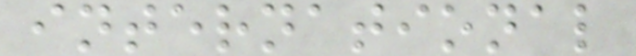international
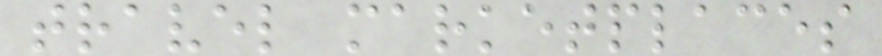travel marketplaces
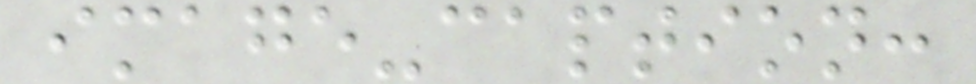image-caption:
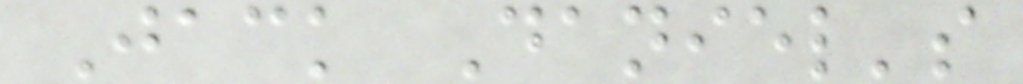Jack Daniel's
